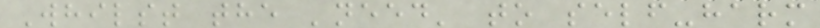Whilst the 'need' to self-harm
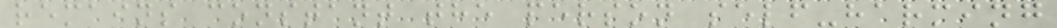remains constant the person self-harming
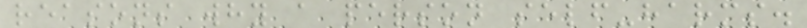reasons why a person self-harms.
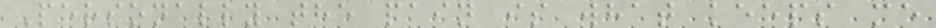Personally the pain is what keeps me
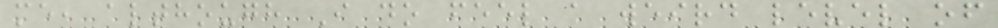me, although I do feel a weird level of
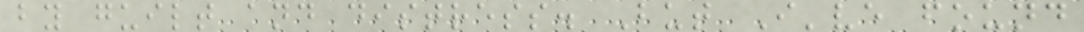by guilt and distress. But I've found
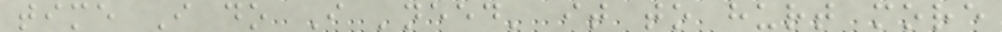time I do I 'need' it to hurt more
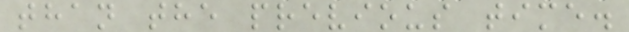than the previous time.
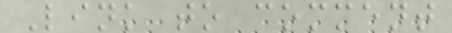Link to comment
